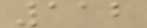112
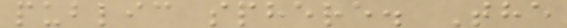public sphere. The
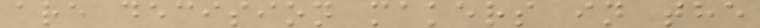are decision makers in the
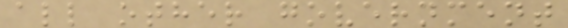all other government
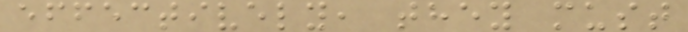effectively, they must
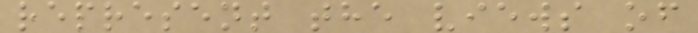represent the views of
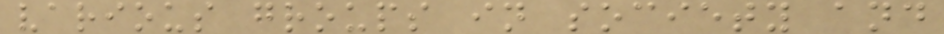various groups in society and
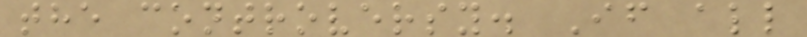the controversy. If all
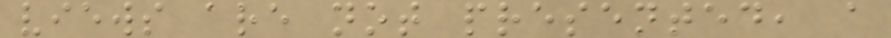views are not presented, a
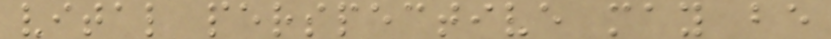vital perspective may be
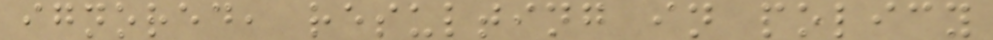ignored, resulting in policy
